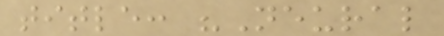title: "Neural
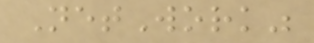NetWork"
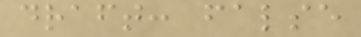draft: false
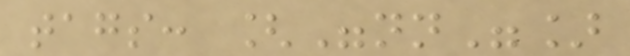tags: ["nn"]
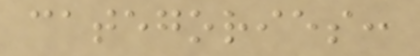categories:
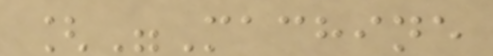["Machine
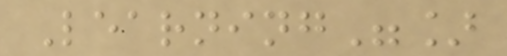Learning"]
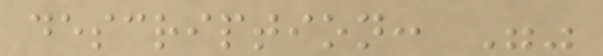description: ""
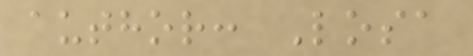author: Losa
